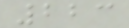223
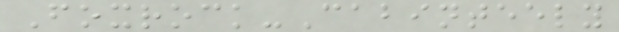Foxrock-Cabinteely
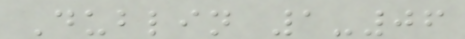Dublin 1-06
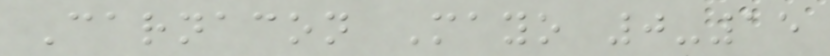Carnacon Mayo 0-15
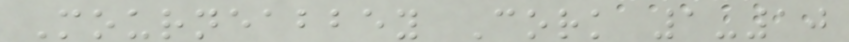Mourneabbey Cork 1-10
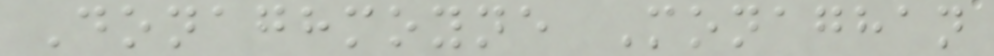Donaghmoyne Monaghan
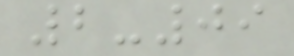2-09
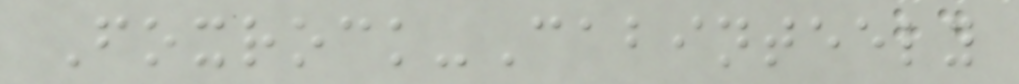Foxrock-Cabinteely
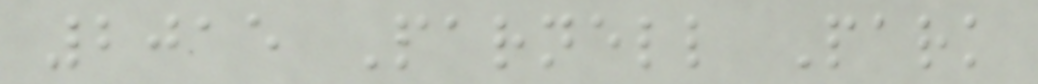2015 Parnell Park
